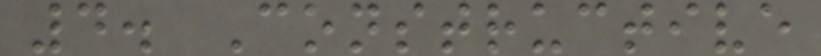4. Constructive
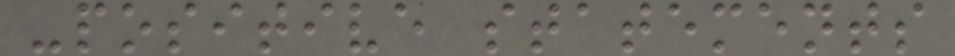-positive statements
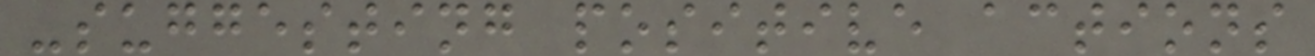-suggesting positive actions
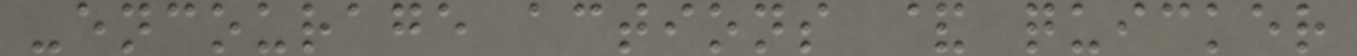-encourage actions & quicker
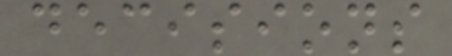decisions
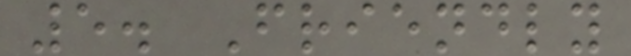5. Friendly
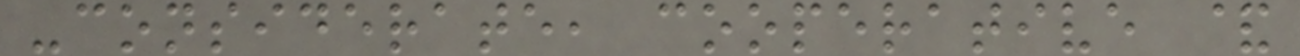-considerate, cooperative &
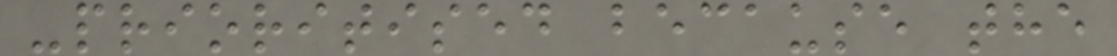-prioritised because the
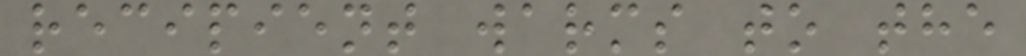recipient warms to the
